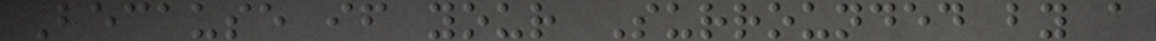Because if your Surrounded by a
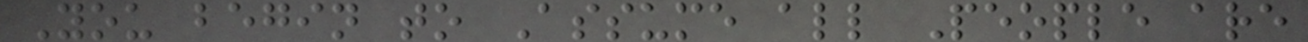You begin to Assume all People are
